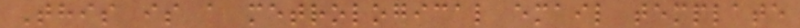This is a metrological email template
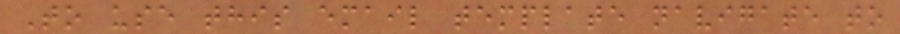To use this email template navigate to
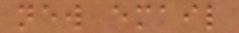new email
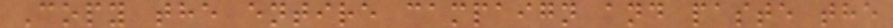Copy the entire campaign and paste the
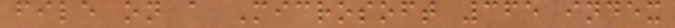file on a Microsoft 365 index
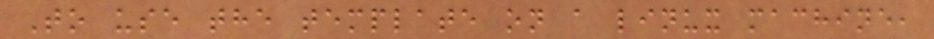To use the template on a linux machine,
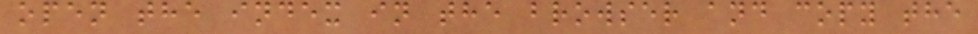open the index in the browser and copy the
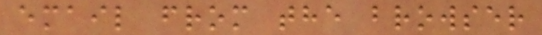email from the browser
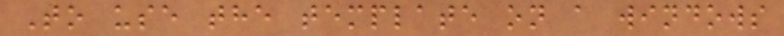To use the template on a windows
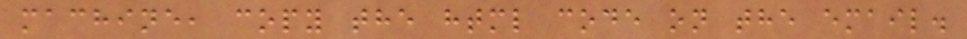machine, copy the html code on the email.
